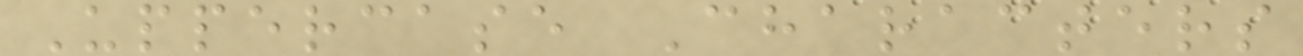Uppercase Characters
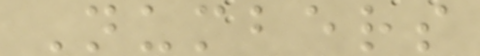Numbers
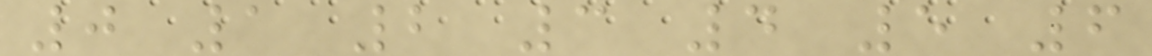0 1 2 3 4 5 6
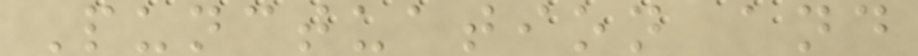Punctuation and
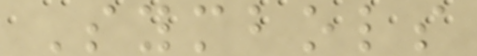Symbols
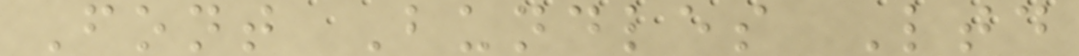Font Bundles Ltd
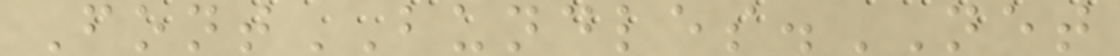FontBUNDLES.NET
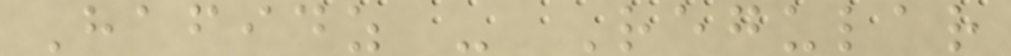Hafidz - Regular
